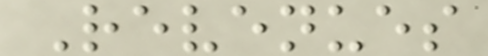Revenues
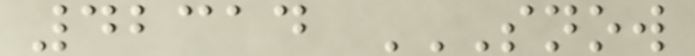42314 SNOW
